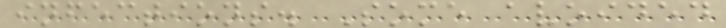infections. Some avoided
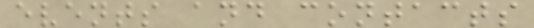events and contacts
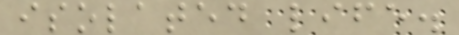isolated life.
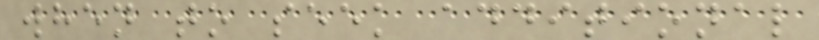when to seek additional
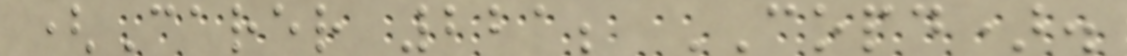(Carer 221; COPD).
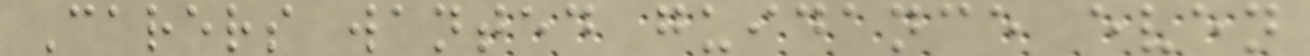Carers wanted guidance even
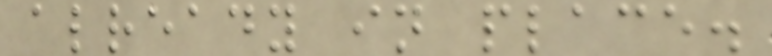already in place.
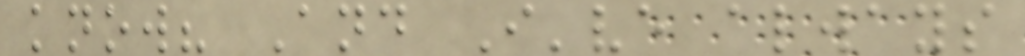know? And I've always
